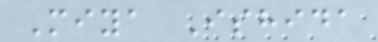Miya Ishida
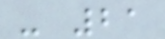- 21
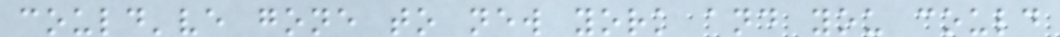could've gone to new york and you could
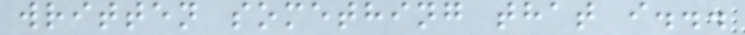written something that i...
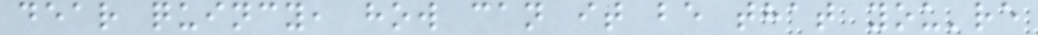dear quincy, how can it be that you're
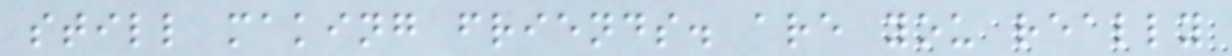still making friends. are you really
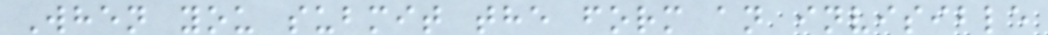When you submit the form an invisible
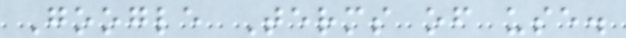Google Terms of use.
